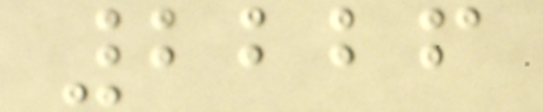2226
